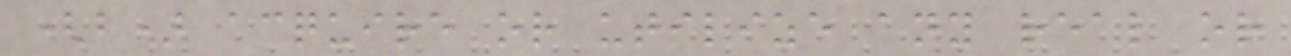(b) acquire or utilize any real or
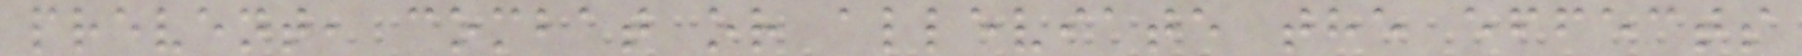prevent, combat or alleviate the effects
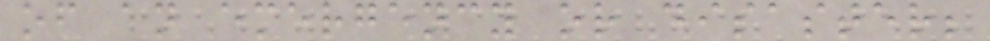of an emergency or disaster;
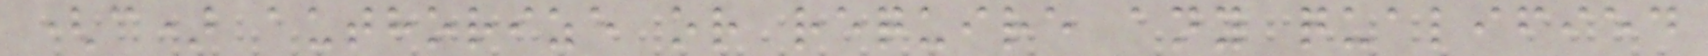(c) authorize or require any qualified
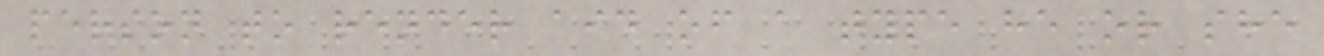person to render aid of a type he or she
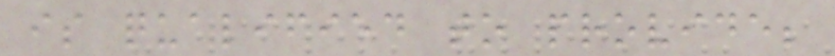is qualified to provide;
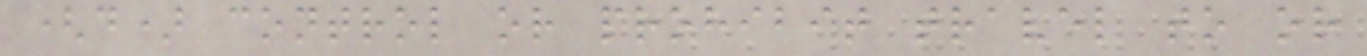(d) control or prohibit travel to or
